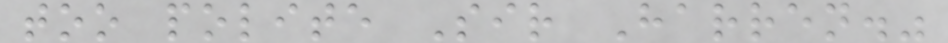too polite Sir Harren."
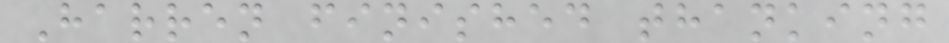Harren finished thanking
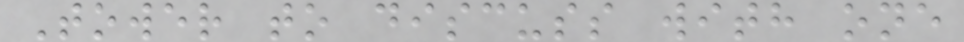Tower to discuss with one
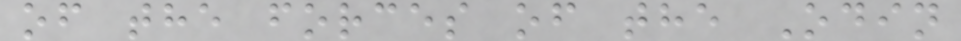of the forces of the Odin
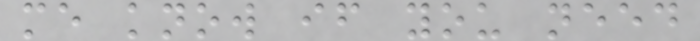me know if you need
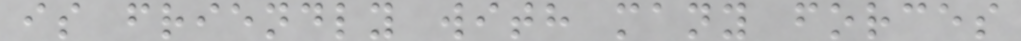is friendly with many forces
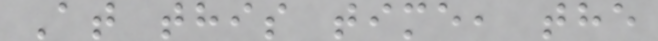At this time, the
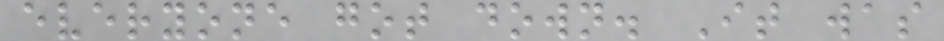everyone got down. It was
